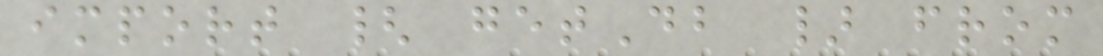import { getDb } from
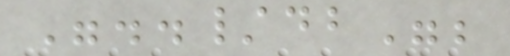"../db";
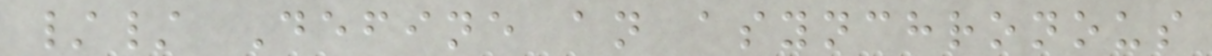// Define an asynchronous
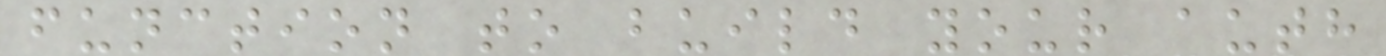function to build your auth
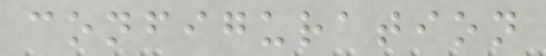configuration
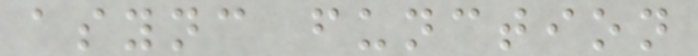async function
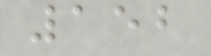152
